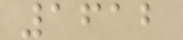1612
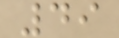49
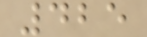425
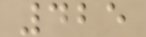425
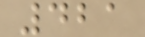421
